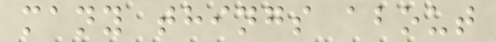many things about
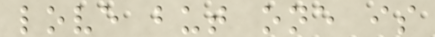love but one is
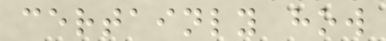certainly how
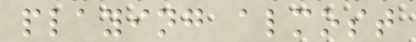playing almost
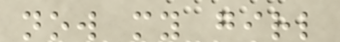now my girl
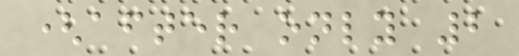(after only 2
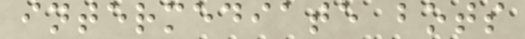intermediate bots
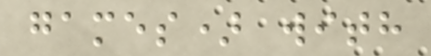games) with
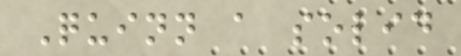Quinn a solid
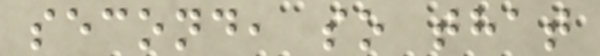second, so that
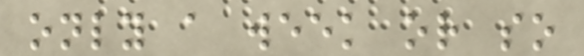only a week or so
